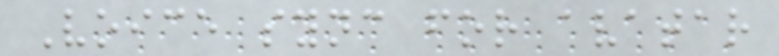Voice sync for avatar
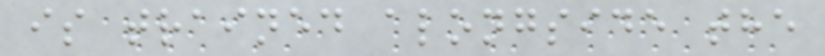is trained alongside the
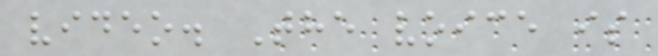video. The voice is
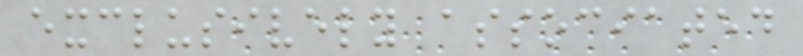exclusively associated
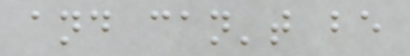and can't be
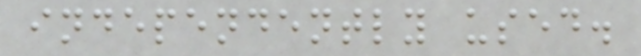independently used.
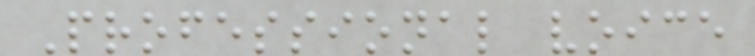Professional voice
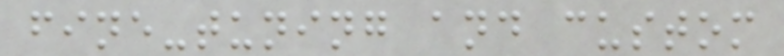fine-tuning and custom
